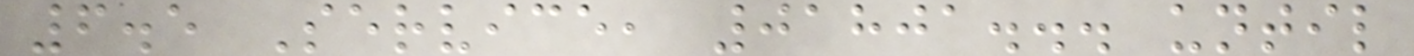6.5 Service, 01801... until
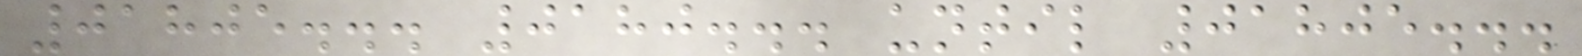01805... 0180... until 01805...
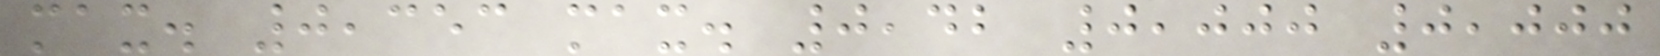max. 0,353 max. 0,42 0,000 0,000
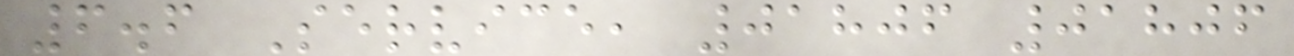6.6 Service, 01806 01806
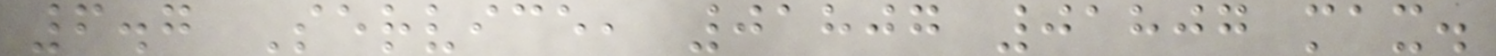6.7 Service, 01807 01807 max.
